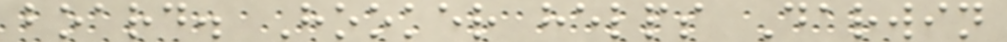board. Hooker helps Darwin
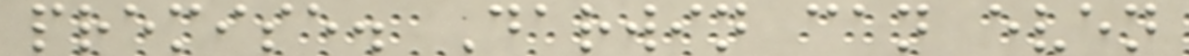premise. Darwin can even
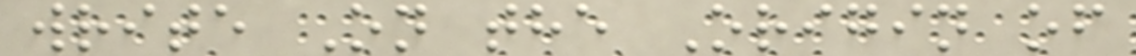write On the Origin of
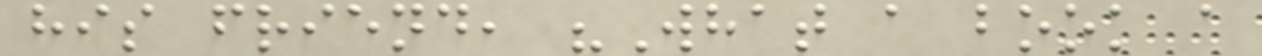his friend, "What a book a
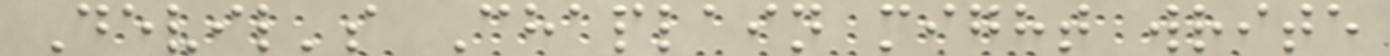Devil's Chaplain might write
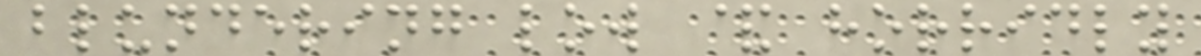blundering low & horridly
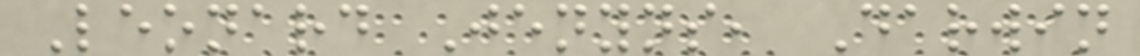Leonard Jenyns, Darwin
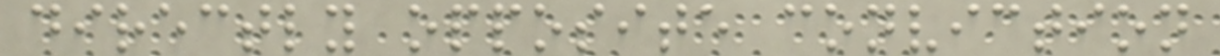directly opposite conviction
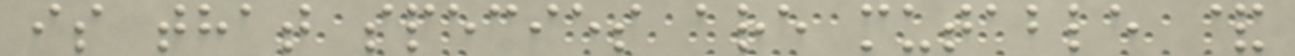is that species are mutable &
